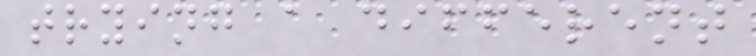trying a different
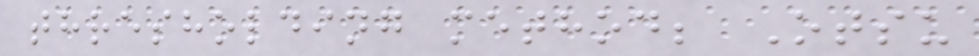thresholding method; Otsu
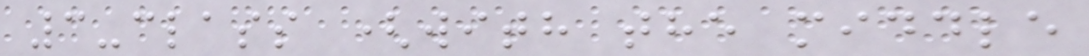3-class (with the middle
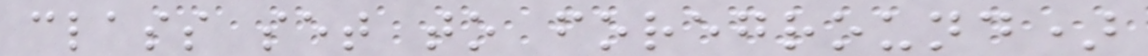class set to foreground)
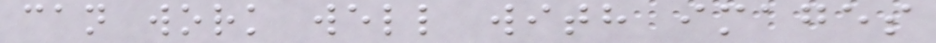can work well with images
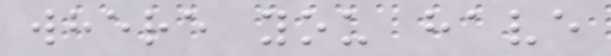where you have
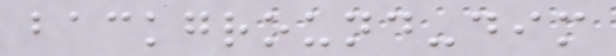background-dim
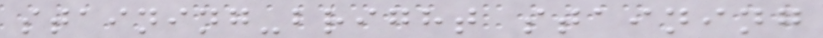staining-bright staining
